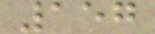157
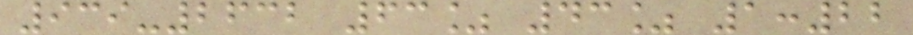939-2632 63% 43% 1:22
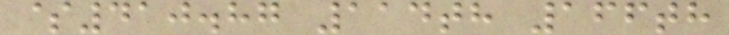$410.87 114th 166th
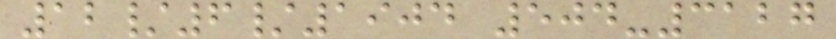12/6/1904 504-3127
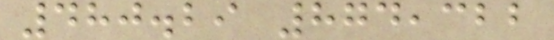480.29 874,322
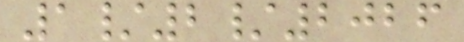1/2/2026
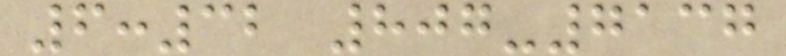6:32 807-7137
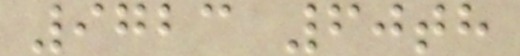9723 60th
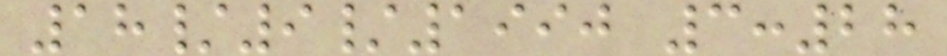18/9/1990 3:28
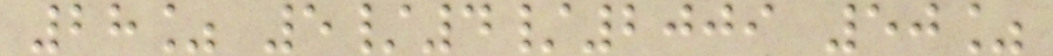28% 5/4/2009 50%
